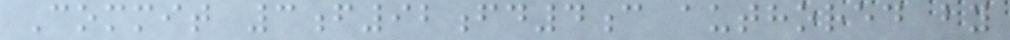Commit 3f92fd4c authored by
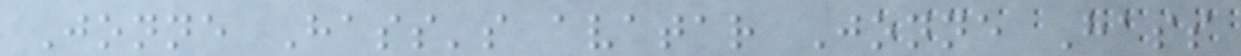Jonne Hass's avatar Jonne Hass
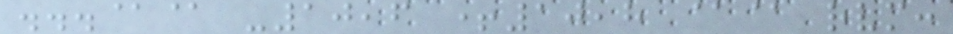...@@ -10,6 +10,8 @@ rvm:
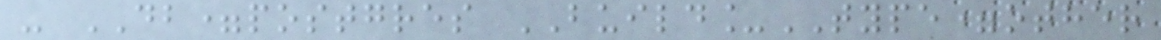- DB=postgres BUILD_TYPE=other
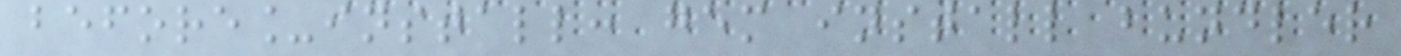before_install: gem install bundler
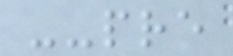--pre
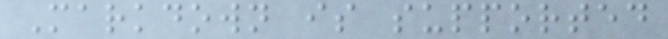Markdown is supported
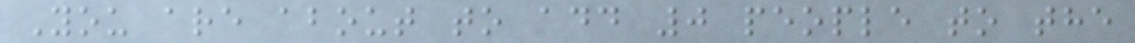You are about to add 0 people to the
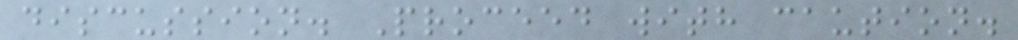discussion. Proceed with caution.
